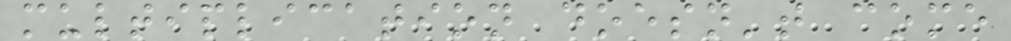multiplication doesn't come
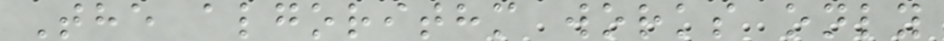The algorithm works only
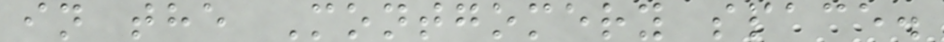in the Montgomery space.
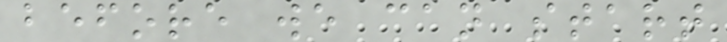before we can start
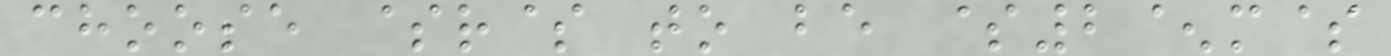choose $r$ to be $2^m$
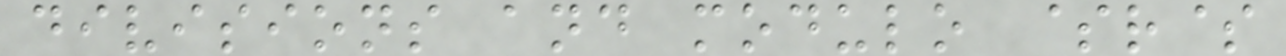divisions and modulo $r$
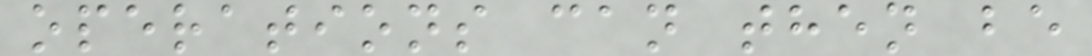operations can then be
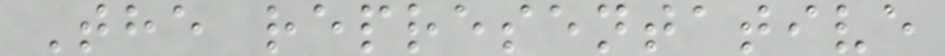The representative
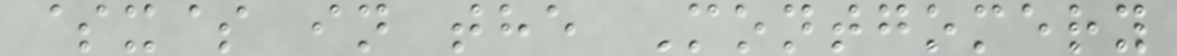$x$ in the Montgomery
